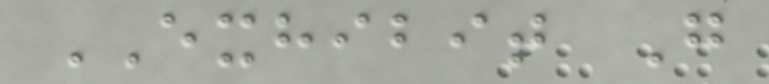EXHIBIT G
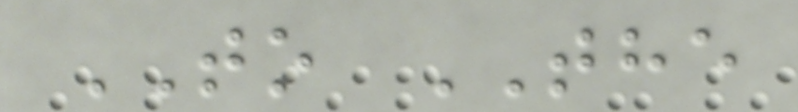TO THE
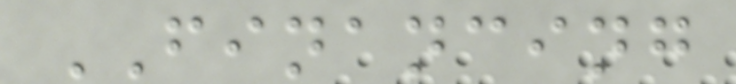FINANCING
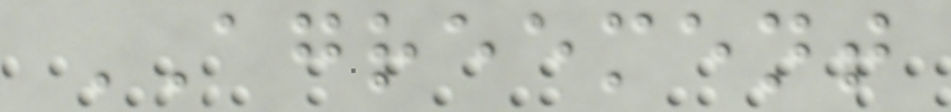AGREEMENT
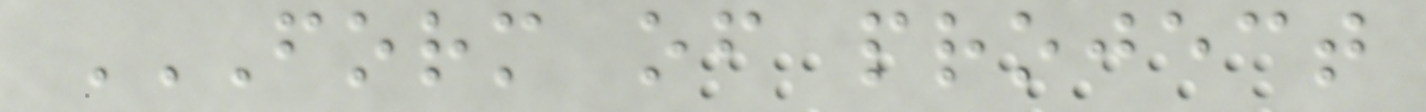FORM OF PROJECT
